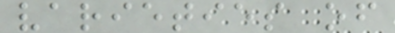varieties of
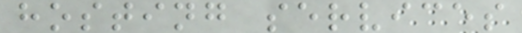hosting services
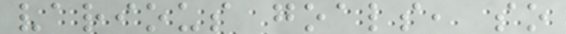various goals, so
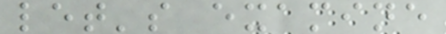let's examine
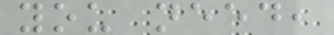you need,
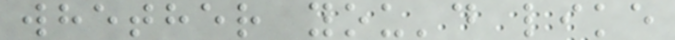whether you'd like
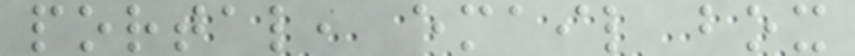portal, email box
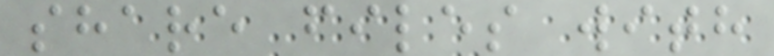share files with
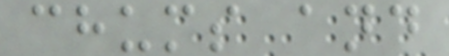chums and
